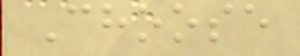Choose
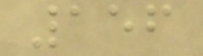156
